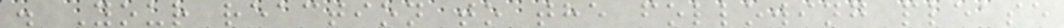. Your reaction to the following please
